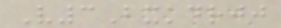V3Bxkdrjj
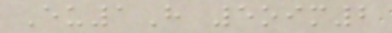Eu1H 5oim2
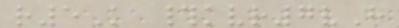r5K #kvr7vH
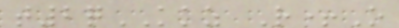t2qKKZ R+O
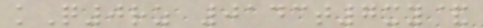kQ0rz 0143t7xy&
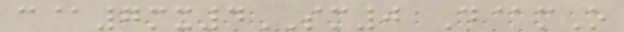c@7mx4SM0 D@mO
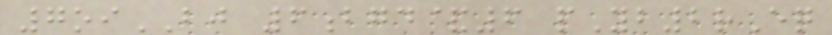7oiBJ 6bgd&6 pYb2rEq
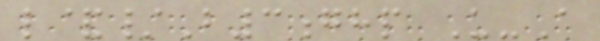l&/B3ghp U-A
